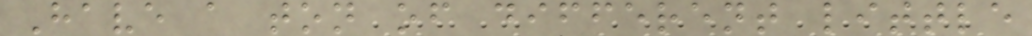Have a ton of different little
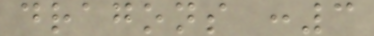dragons :3
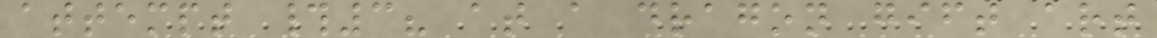attempt #3? at a dragon gift art
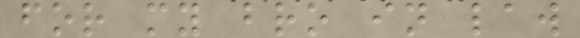for my bro in law
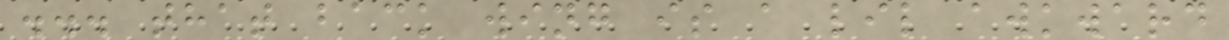... that back wing is a lil awkward
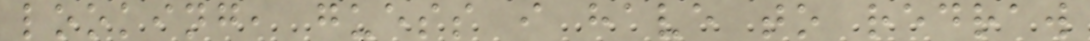looking, guess i have to redraw
